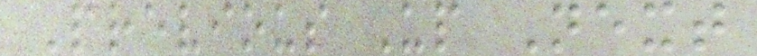Previous Up Next
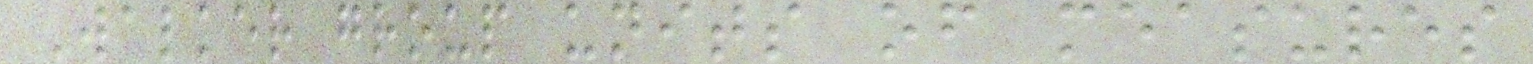Walker group units of measures
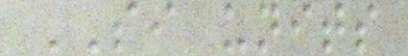SI units
